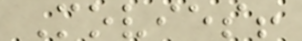Movies!
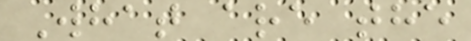What are the
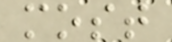most
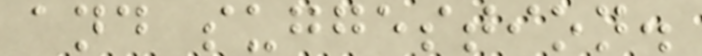and suggestion.
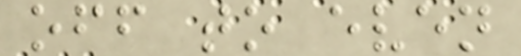off to even
